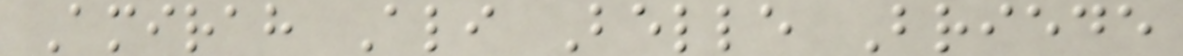Amirah Ali Belle Briede
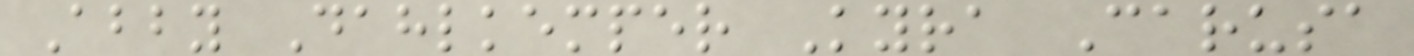Abby Dahlkemper Kyra Carusa
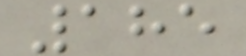185
